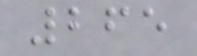265
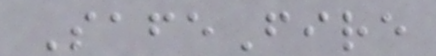SafeFire
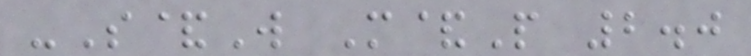-S&W M&P 2.0
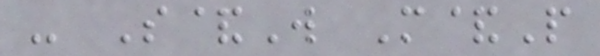- S&W M&P
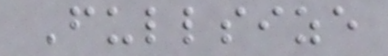Fullsize
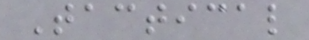Tactical
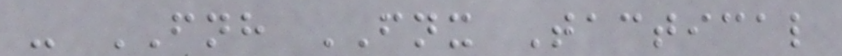- FNH FNX Tactical
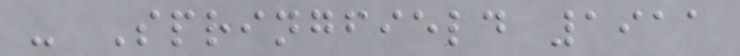- Springfield 1911
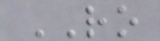RO
